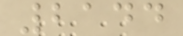2144
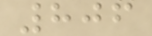806
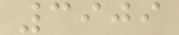3909
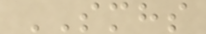SMHS
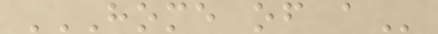HOME OF A
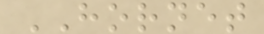HORNET
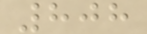808
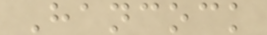Hancock
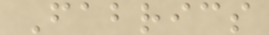Fabrics
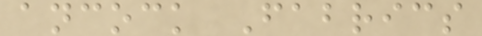ancock Fabrics
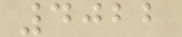4022
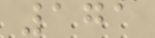171
